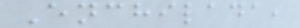Enchilada,
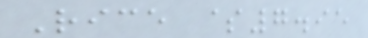Rice $7.95
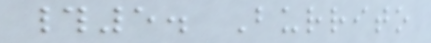#5. Burrito
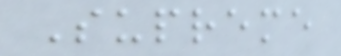Supreme
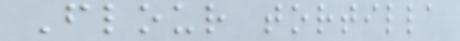Flour tortilla
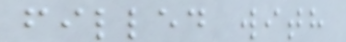filled with
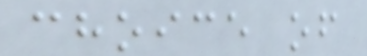choice of
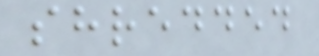shredded
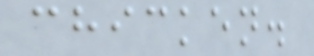chicken.
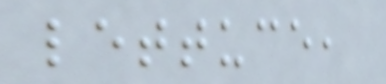lettuce,
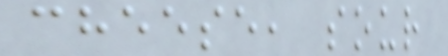cheese, sour
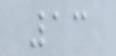13
